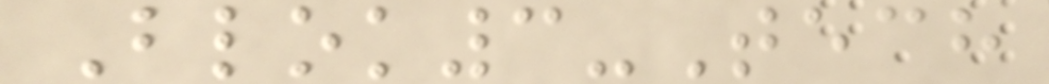Blok3-Tech
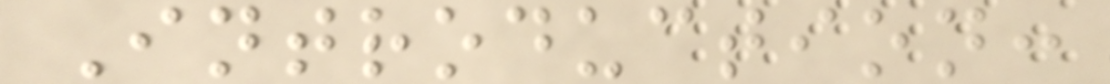Introduction:
